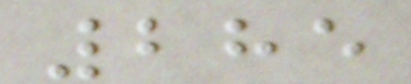285
